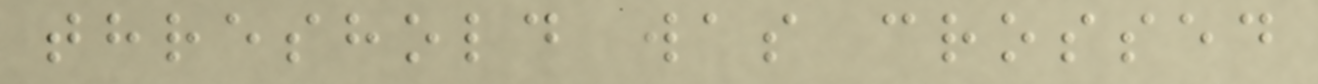threshold was crossed
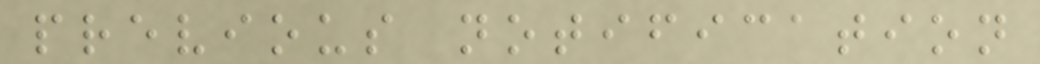previous notification
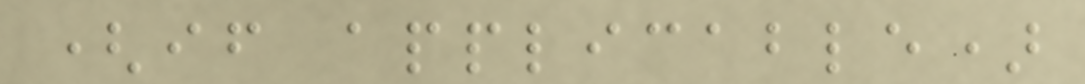(if applicable)
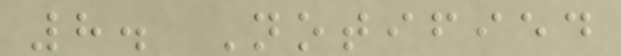8. Notified
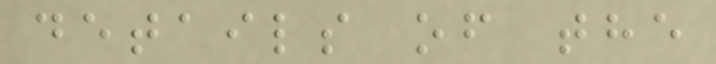details of the
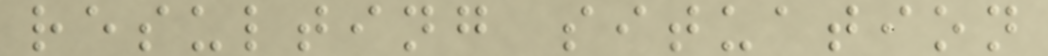resulting situation
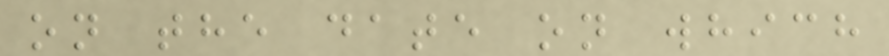on the date on which
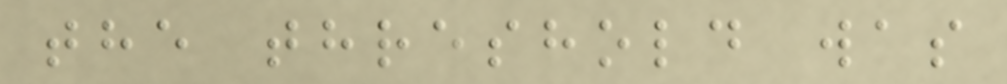the threshold was
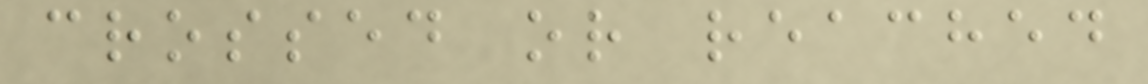crossed or reached
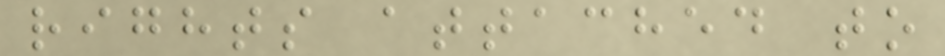rights attached to
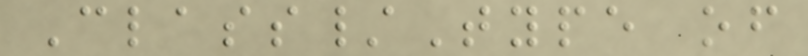Class/Type of
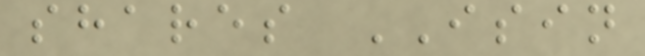shares ISIN
